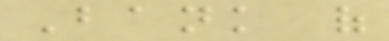Bank of
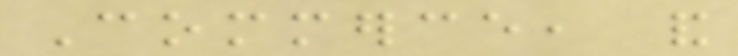Commerce, and
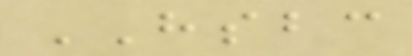HSBC
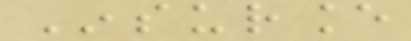Insurance
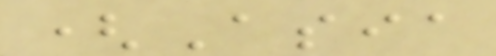(Asia
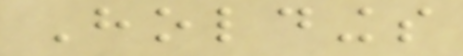Holdings
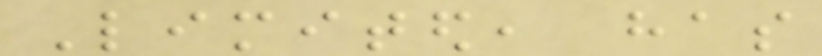Limited, has
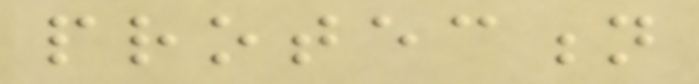protection
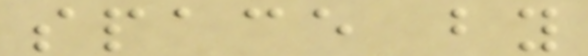space by
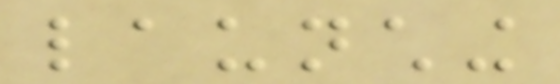launching
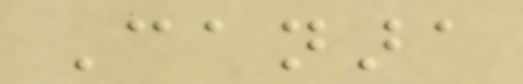Canara
